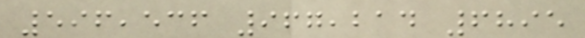596,536 967,214 6895
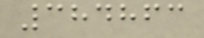384863
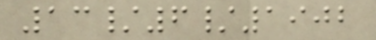13/6/1902
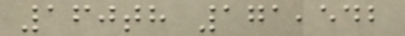160th 171,542
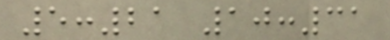5:21 10:31
